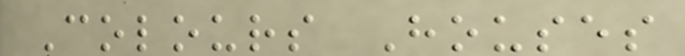Colours Houses
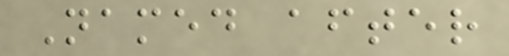Named after
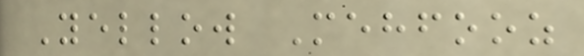Yellow Mehfooz
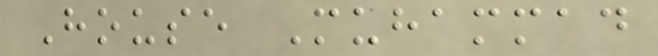House Muhammad
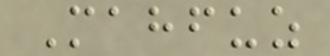Mahfuz
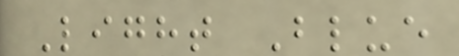Light Blue
